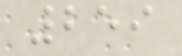259
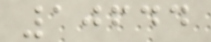10644
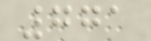771
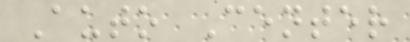Auto Center
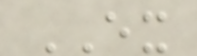EX
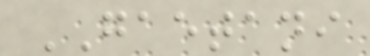GAETANI
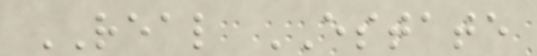REAL ESTATE
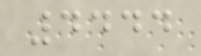4444
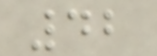42
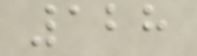128
